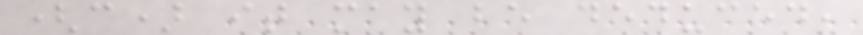(c) it may be deduced,
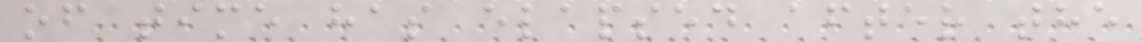of time has elapsed after the
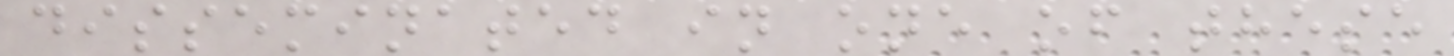disseminated in one of these
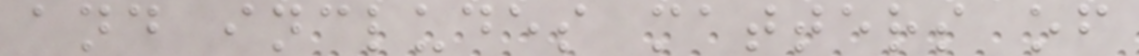and includes matters of
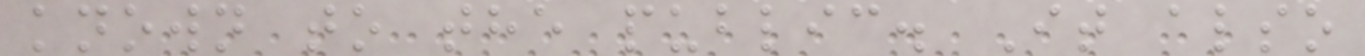known to the public. It also
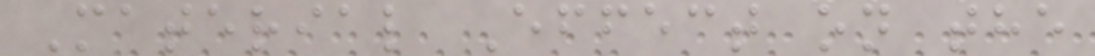Material Effect on the
